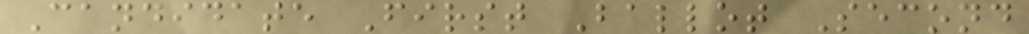Candidate First Ballot Second
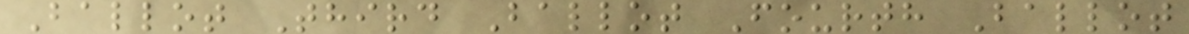Ballot Third Ballot Fourth Ballot
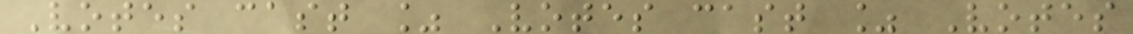Votes cast % Votes cast % Votes
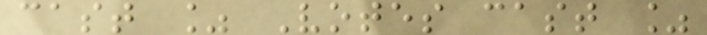cast % Votes cast %
